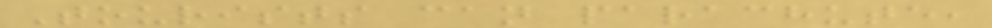Tourists can parachute,
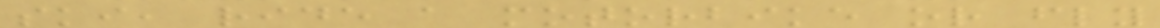ski, ride a motorbike or fly
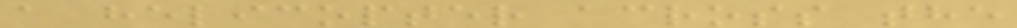a helicopter across the
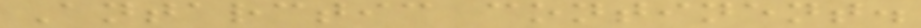Antarctic continent.
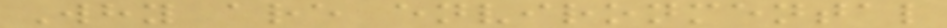Why are environmental
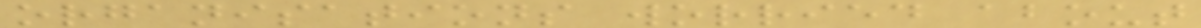organisations worried about
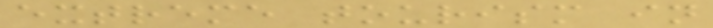extreme tourism in
